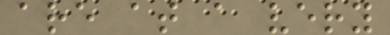are at a very
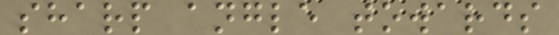sharp angle towards
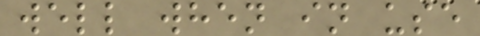well when in use
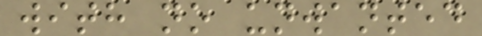with no unwanted
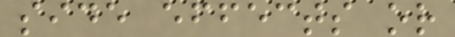side effects or
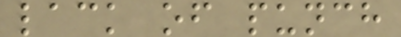lack of punch
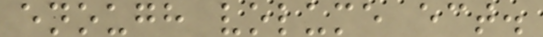enough volume ect.
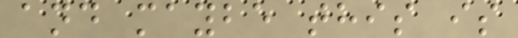and maybe this is
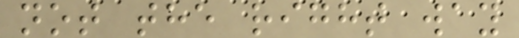not the right way
